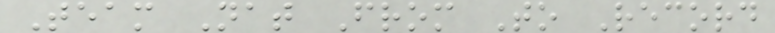Team Nat From To Record
